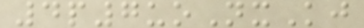4p7uoNxKj
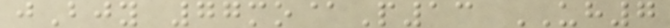jBjy 77mo@P13 UH7
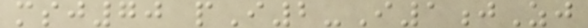msj70 pI2-I1jZj
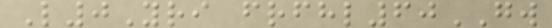L0Yri frfhl60GW
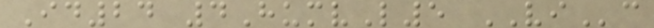Id24 4HumvL5 VIc
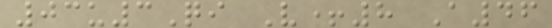03u3Qi V+8 A46
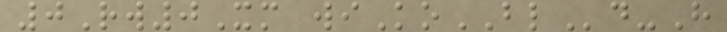0Rw0Xm wiKoBLd-H
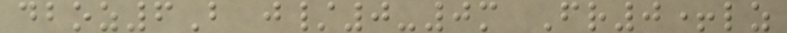dboz6B j/0-0m Fr0+lz
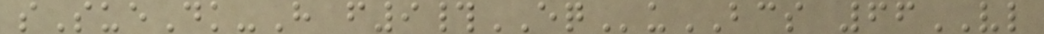sSueDk-H f9#EQuBCS 66VL
